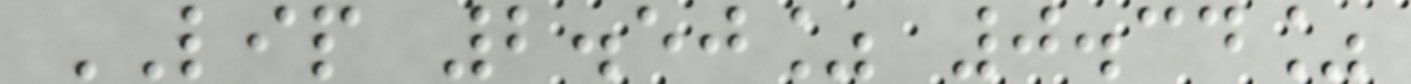LIP 2.50% 0.34%
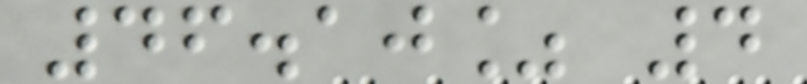46.10% 4
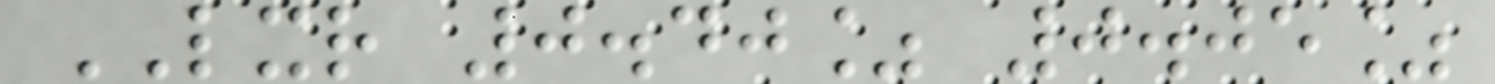LXR 0.40% 0.05%
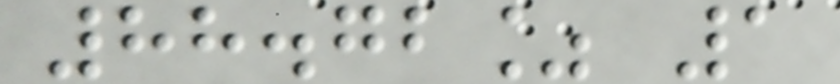88.72% 1
